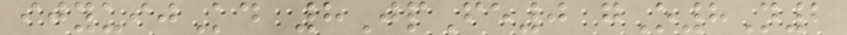ijyuijKd 8JpFe0 gO8N2
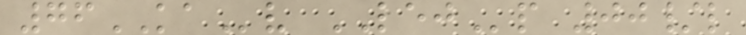76KAv LEJp 00/l
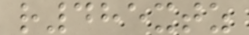r485xtz
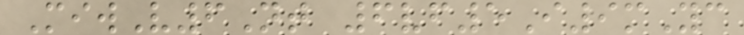MiwV6Nt 6vf5I9mYc
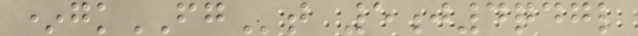*gkFGt 5j4qdgl
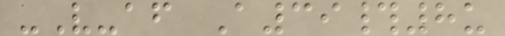-V-af A39#8u
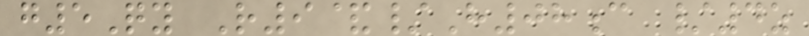g5Qy R9&/H08c /4z
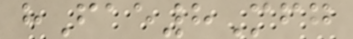hFae8Mfg
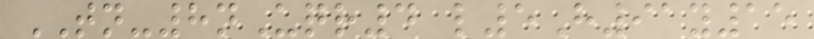TN-8nUqr4 l5H91y15
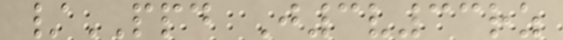/PPD J3v33rz
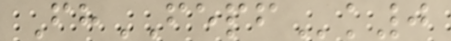FhFEPFk0
